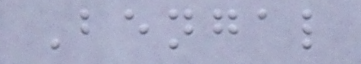Bengal
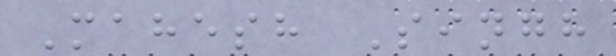Mahesh Singh
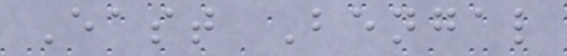East Bengal
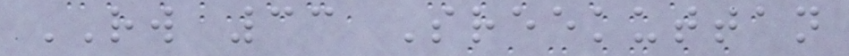RW 33 Sreekuttan
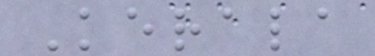Kerala
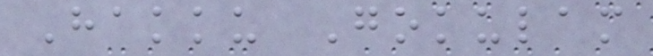Hakku Gokulam
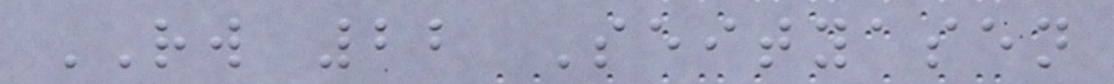RW 22 Seityasen
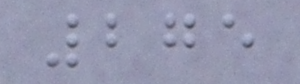275
